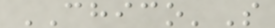CHICO'S
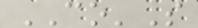CO'S
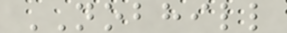NOBHILL
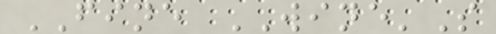FINE WINE'S
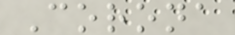Corona
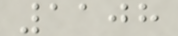1108
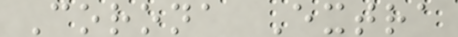Corona Extra
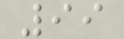99
